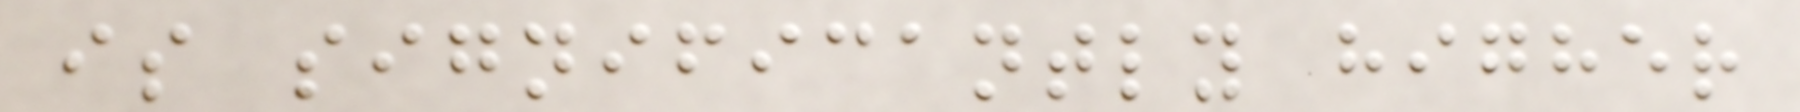is significantly higher
